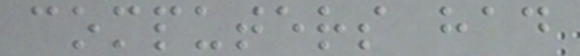computers had
